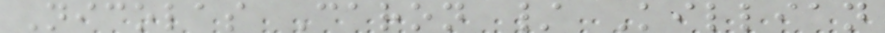Nicolas Caron / Killian
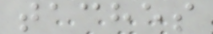taches
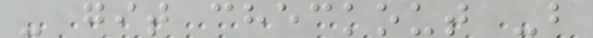- git checkout -b
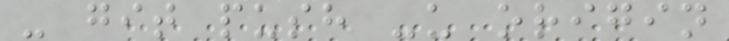- git push -u origin
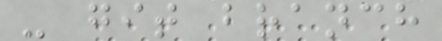- git branch
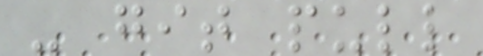- git pull
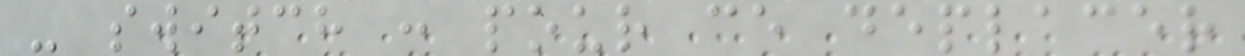- switch : pour ce deplacer
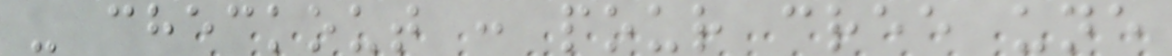- checkout : pour cree une
